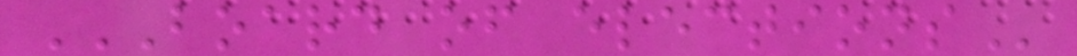BOARD OF ELECTIONS
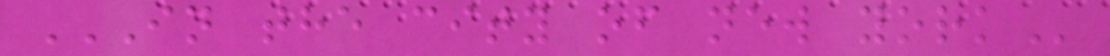IN THE CITY OF NEW YORK
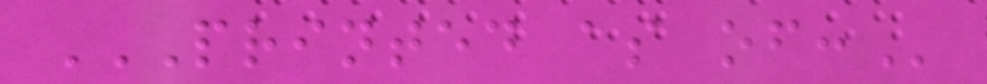PRINTED AS OF:
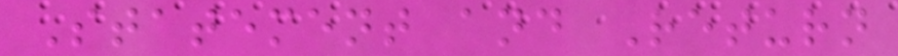Statement and Return
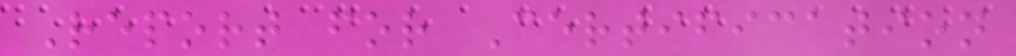Report for Certification
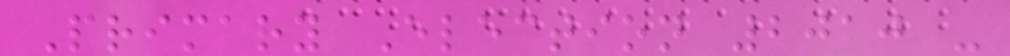Primary Election 2010 -
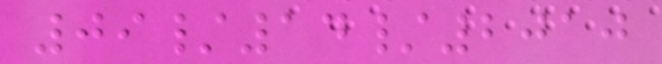09/14/2010
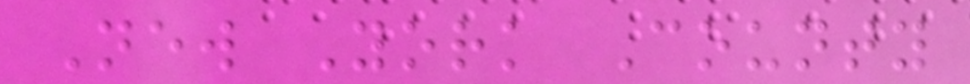New York County
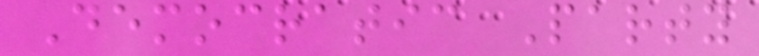Democratic Party
